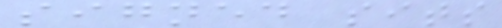signed sits
